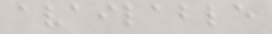available
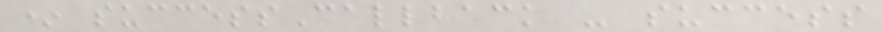* successCallback - success
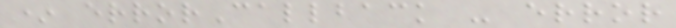* errorCallback - error
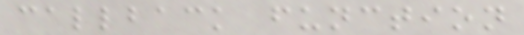callback function
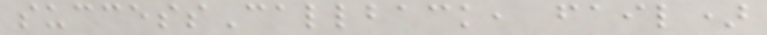successCallback, fail)
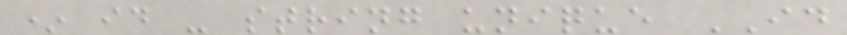* id - string unique ID
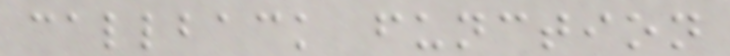callback function
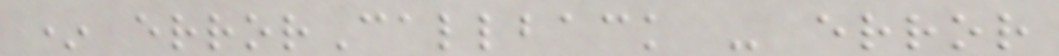* errorCallback - error
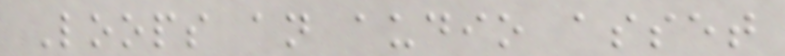Loops an audio asset
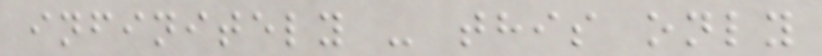infinitely - this only
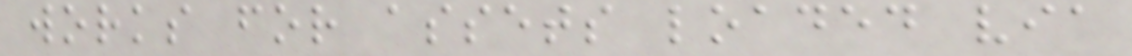works for assets loaded via
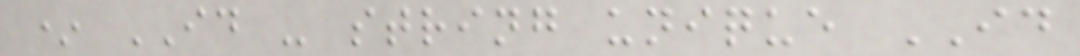* ID - string unique ID
